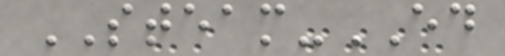STEAM-ED
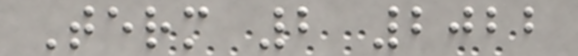Term 2 2022
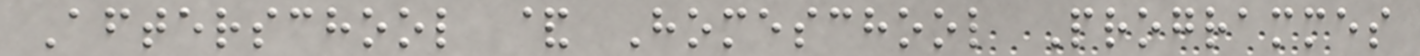Afterschool & Homeschool Programmes
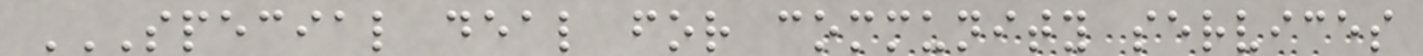SPECIAL DEAL FOR COMMUNITY SERVICES
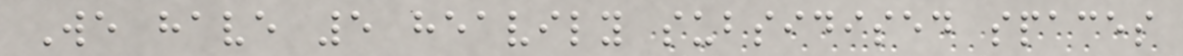We have 5 heavily subsidised spaces
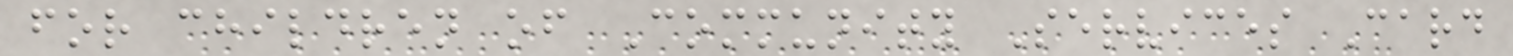for children of Community Services Card
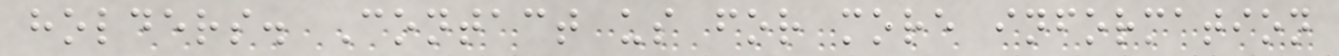holders. Contact us for more information
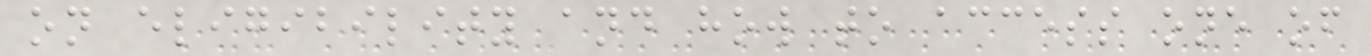on eligibility and how to access one of
